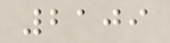2109
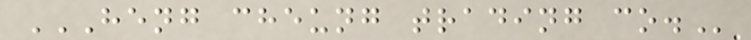HENG CHEUNG TRADING CO.
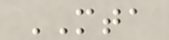MTA
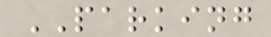PARKING
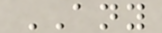ANY
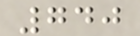740
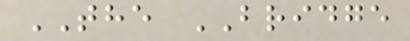THE BRIDGE
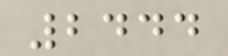2444
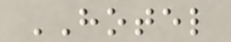HOTEL
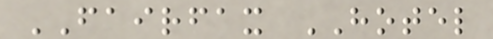FAIRFAX HOTEL
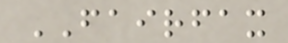FAIRFAX
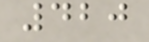420
